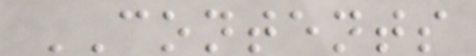CONTENTS
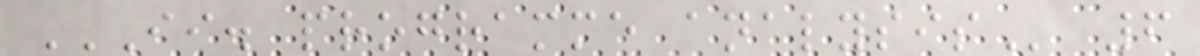II. PROGRAMME ANALYSIS 6
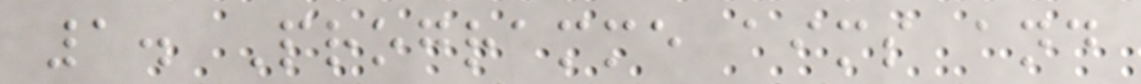1. Programme aims and
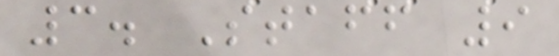3. Staff 9
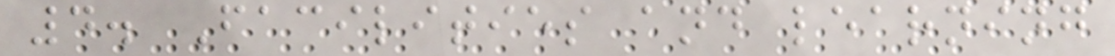4. Facilities and learning
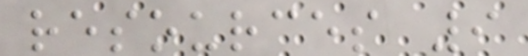resources 9
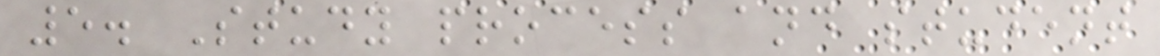5. Study process and student
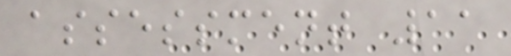assessment 11
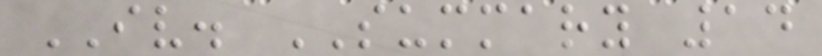IV. SUMMARY 14
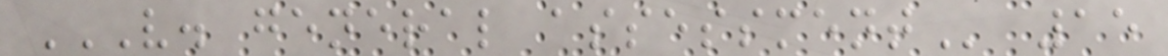V. GENERAL ASSESSMENT 15
